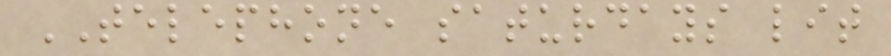TELEPHONE saturdays lit
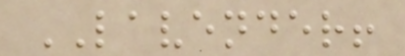LAVENDER!
